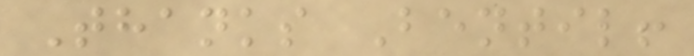Thanks Bentil!
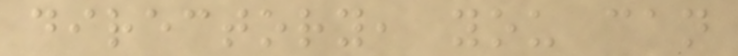directory, you can
